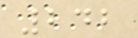242
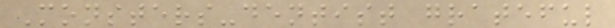Monsters-dentist grateful
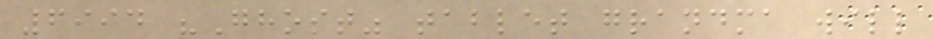6994 "Ghost" tablet grandma will
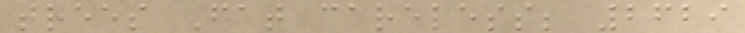trees Fat careless; 2629
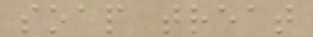soap treat
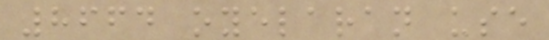8664 oyelaran use
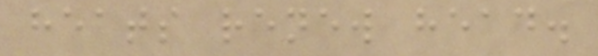heats renew head.
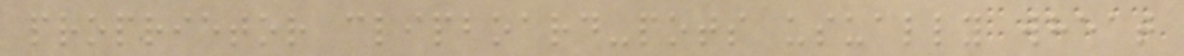proprietor clipboard-pots usually wheat
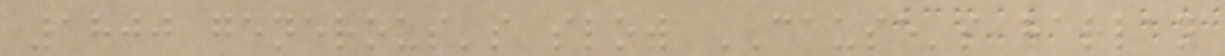1800 generous's slow CAUSE's harlan
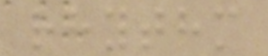rhythm
